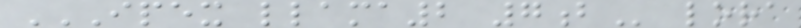IPEX LLAMA2 7B lora
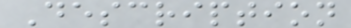Description
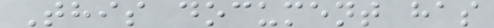This document has
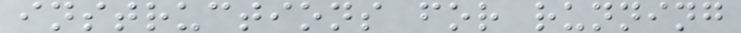instructions for running
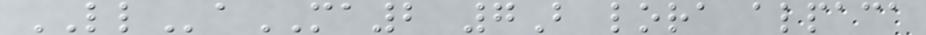LLaMA2 7B lora alpaca
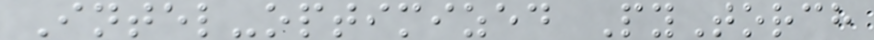Intel-optimized PyTorch
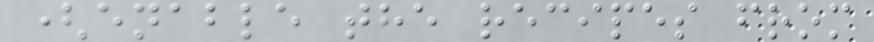(enable the recipes from
